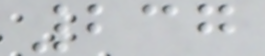237
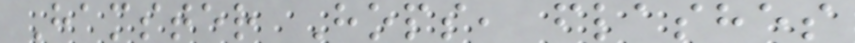Hamster Hops, flashes
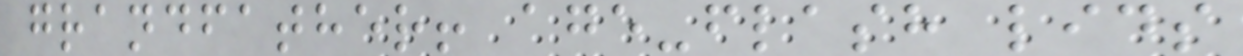grandfather! age-flash lids
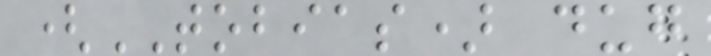(TOBIAS) dug
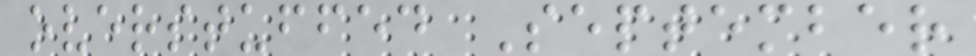overstuffed September
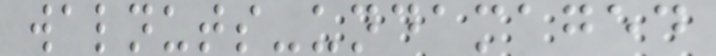walnuts-undamaged
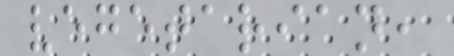vegetarian,
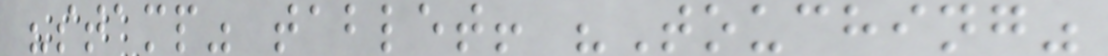"stamp" tablet! "Touching"
